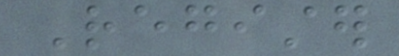Register
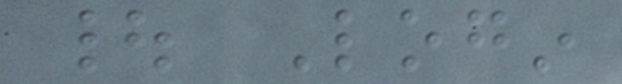| Login
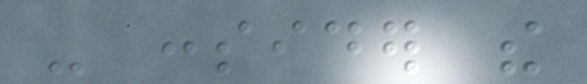- consider the
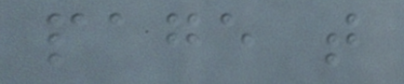page that
